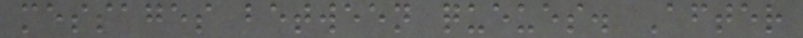messages between queues. After
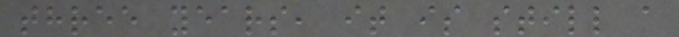three years, it is still a
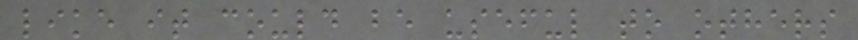like it could be useful to others
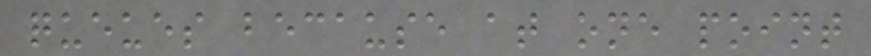queues because at one point
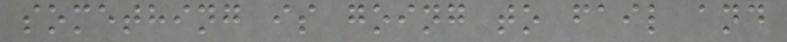something is going to fail and
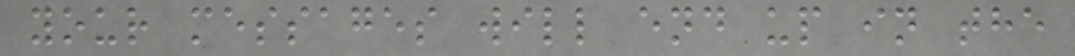your messages will end up in the
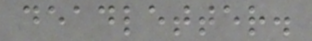deadletter.
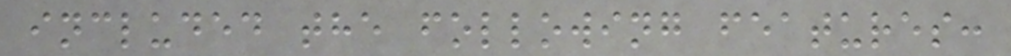included the following features:
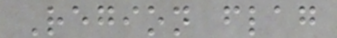Region flag
